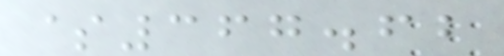$367.62
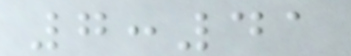7:41
